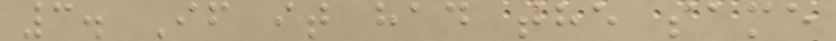3. If it had the same
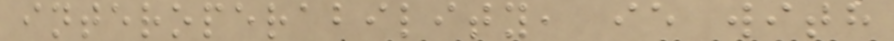interoperability, ie with
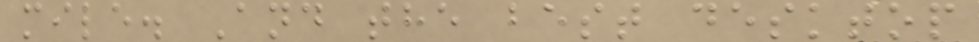mile. And the best desktop
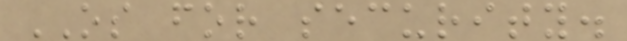OS for security.
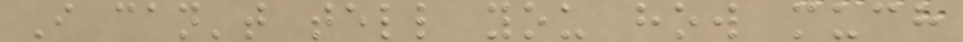I can't tell you how much
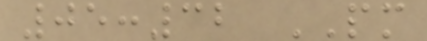05:32 PM
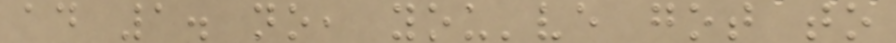ad 1. no, you've got to
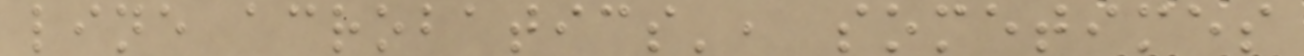line acrobatics', sometimes
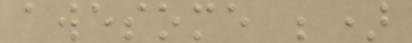awesome ;)
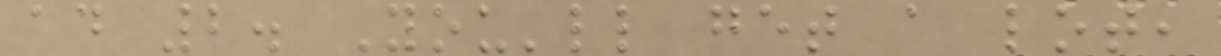ad 2. You'll get a lot,
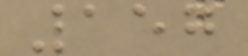157
